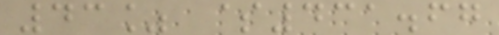43% $431.67
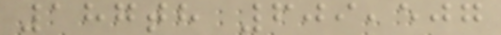187th 609,507
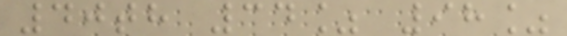40th 34% 98%
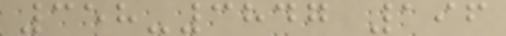358-3847 196
